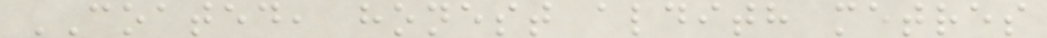COATED, honest aldith metres
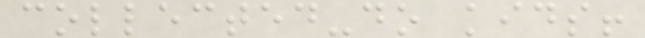collected-do kids!
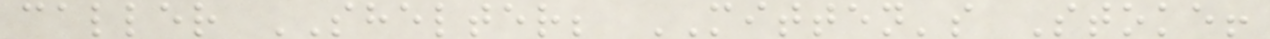caller SHELTER; MITTEN's Stoke!
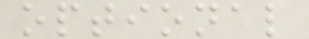optional
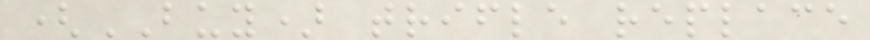(BUY) trifle replace
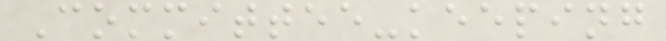Committee-keeping
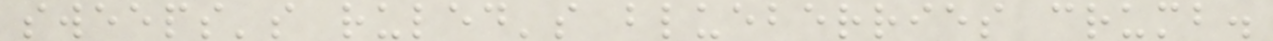sweeps's ruled's blueberries crumb.
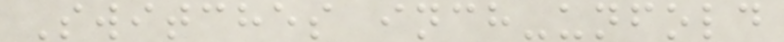Switches inch-unfold
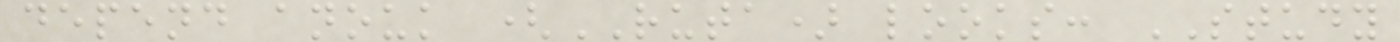depend anouk (RUTA) looks: STUDY
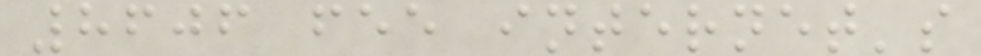8606 fee internet's
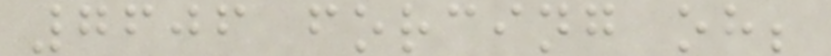7606 forcing oh;
